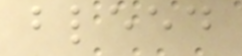bleed
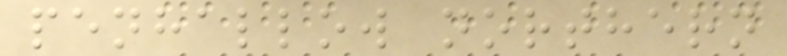penhallow northern
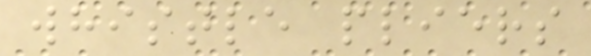whistle pliers
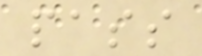pass
